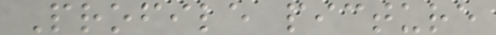Profile picture
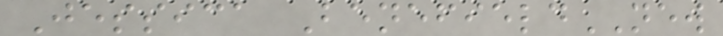Jessica BenefieldNEW
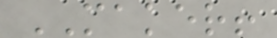MAKER!
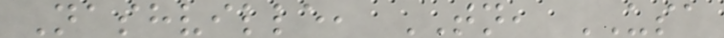Nashville, TN, USA
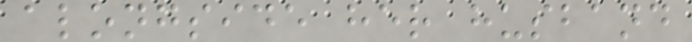alongside her husband
